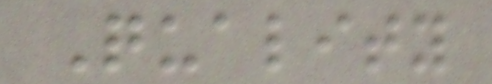Quality
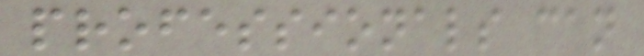professionals can
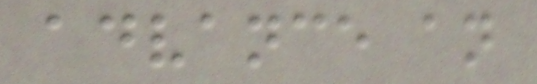advance an
